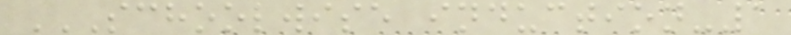SCHOOLWISE INDUCTION-1
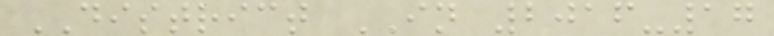DISTRICT IN 2016-17
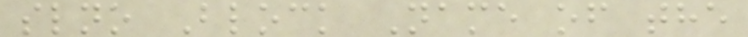slno Block Name of the
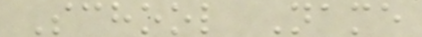School Name
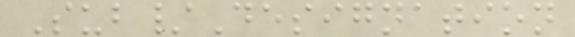Sub/Designation
